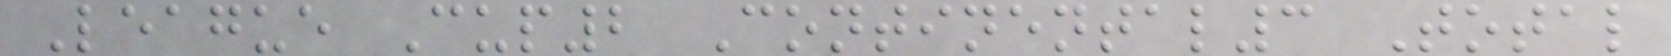League Cup2 Continental3 Total
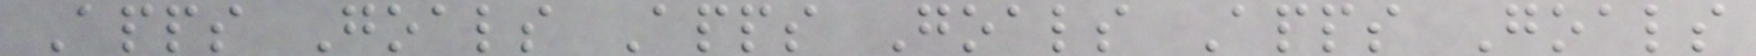Apps Goals Apps Goals Apps Goals
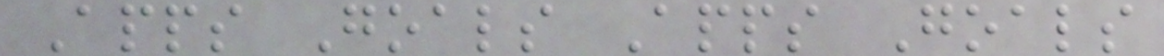Apps Goals Apps Goals
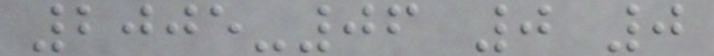2005-06 0 0
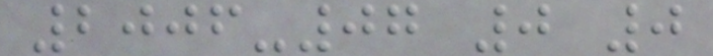2006-07 0 0
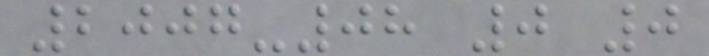2007-08 0 0
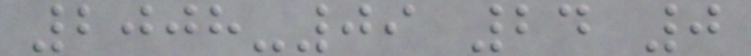2008-09 24 0
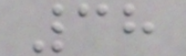38
